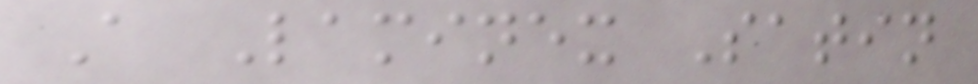A Laminex Satin
